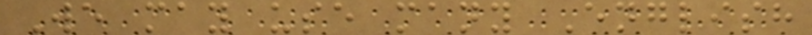We may use many English
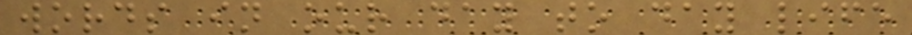words in our day to day life
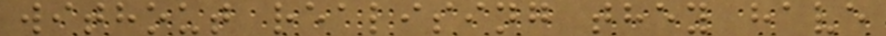without realising they have
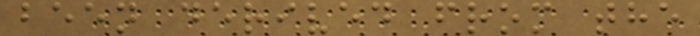been derived from the
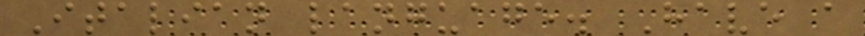Italian language. Have a
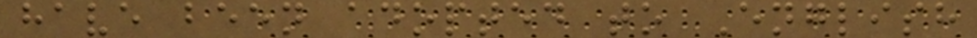have been adopted to English
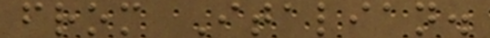from Italian.
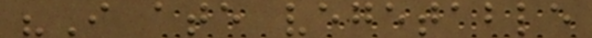"I ate vegetable
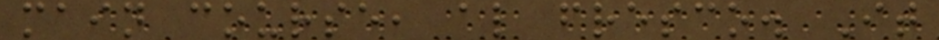main course, al fresco. It
